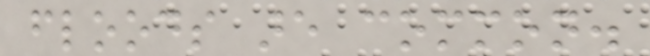floods are common.
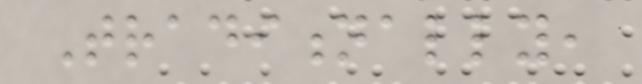Traditionally,
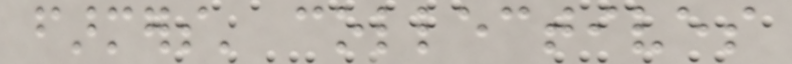farmers' collectives
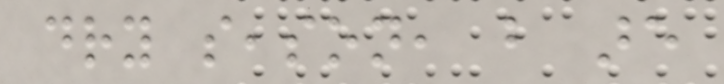dry season, but are
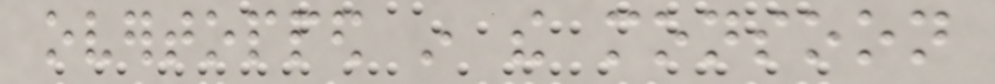overtopped in the monsoon
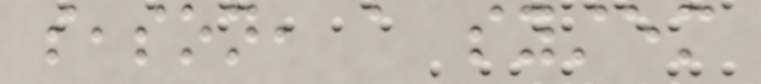season, a system
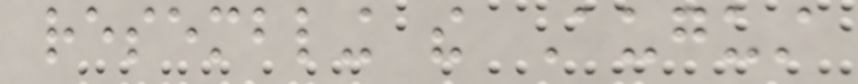resembling the August
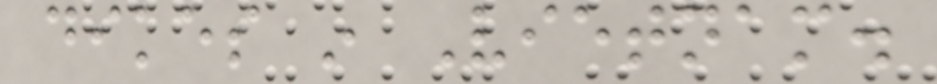dikes in Vietnam.
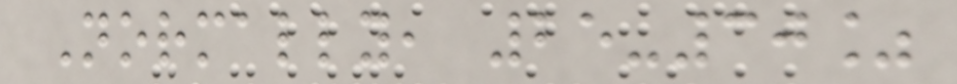Normally, 25-30%
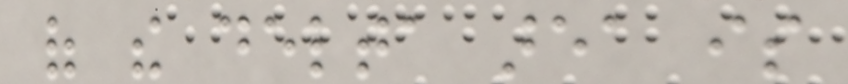of the delta area is
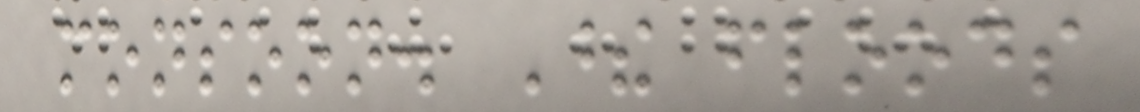monsoon. These floods
